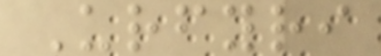Urfyri
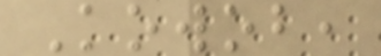Kowob,
